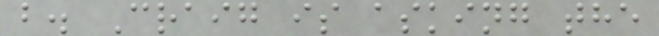b. Craig is asking the
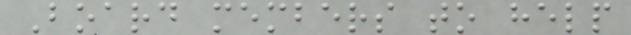Board members to help
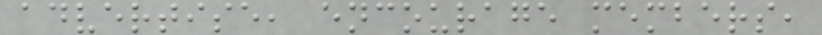advertise, encourage members,
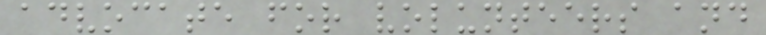advocate for volunteers and
